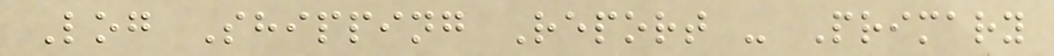Log Shipping Report - Primary
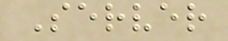Server
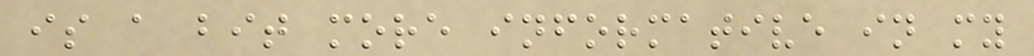is a bit more informative in my
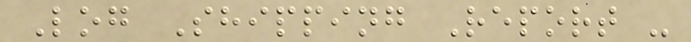Log Shipping Report -
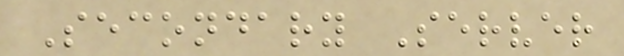Secondary Server
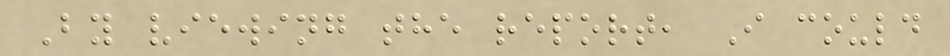By viewing the report, I could
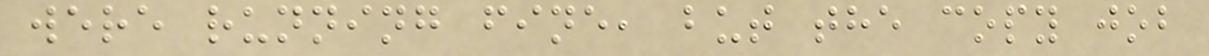were running fine, but the copy job
